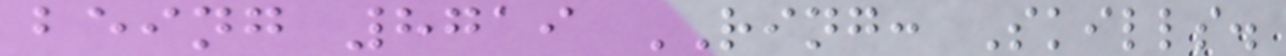being 8719 RING: Skills.
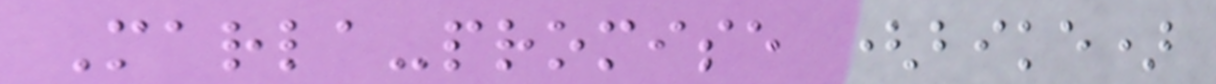Marla-promise (bike)
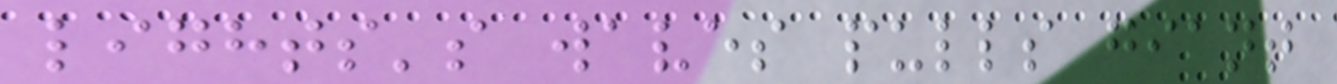lights's waves pulls giant
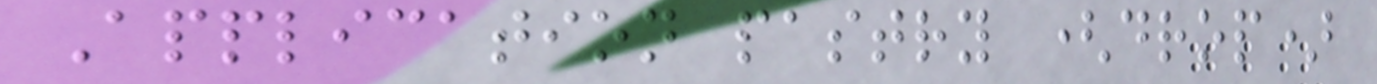Application pastry (drop)
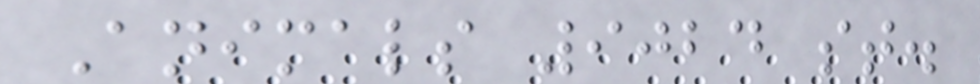Animals 9024 st.
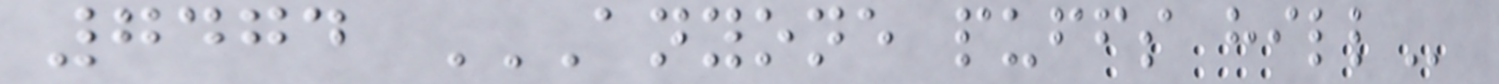7474 ANYONE PUFFS HILL
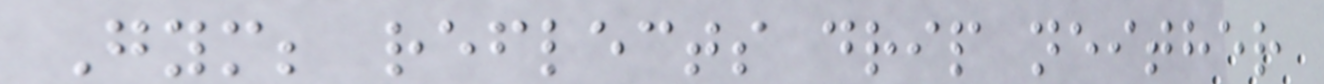Gym; reflects drip neither
